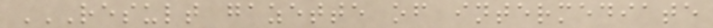RESULT GAZETTE OF INTERMEDIATE
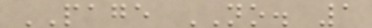PAGE NO. 1
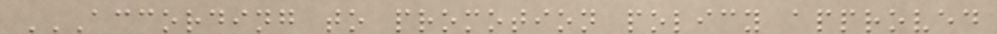ACCORDING TO PROMOTION POLICY APPROVED
